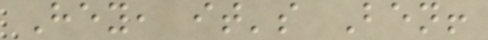Hey, it's Ben!
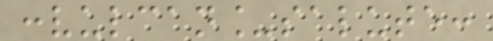:vulcan_salute:
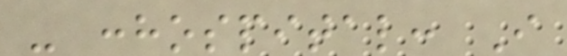- :hospital: I
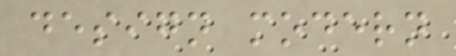design modern
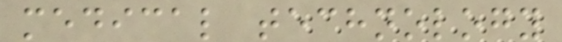medical technology
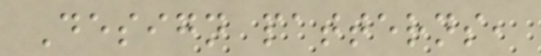Design patterns,
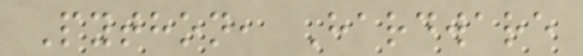Python, Hardware
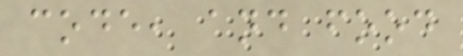code, and food
